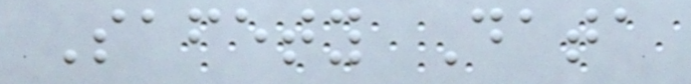Safety Data
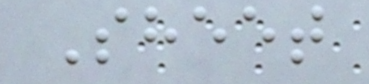Sheet
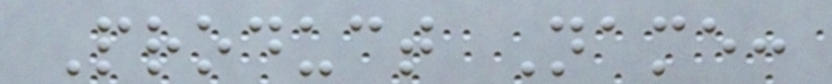Product Name:
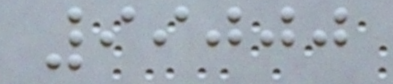99000
